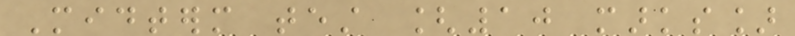Midterm test [10 marks]
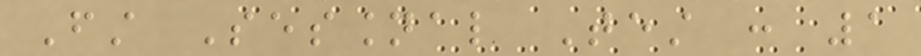First Sessional Test : 1
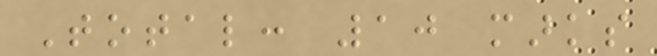Total: 10 marks
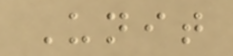Unit
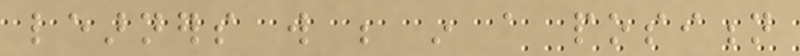learners will be in a position
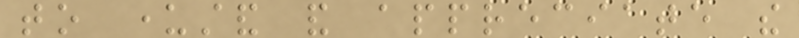to understand and appreciate the
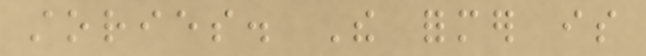stories. The former is
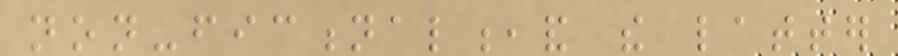non-fictional,and the latter
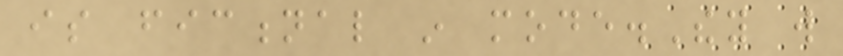is fictional in mode.They will
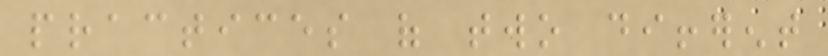practices of two different
